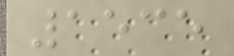1535
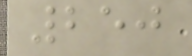250
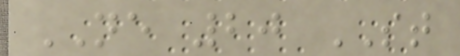NE 20 ST
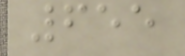655
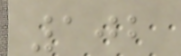102
